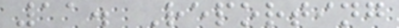11. Reporting
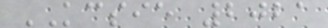KCSIE 2021
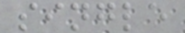single
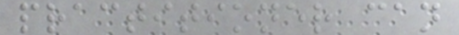practitioner can
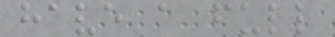have a full
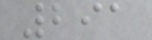291
